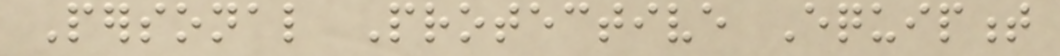Personal Protective Equipment
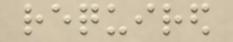required
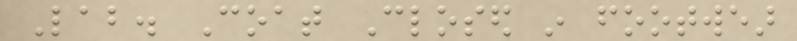Lab. Coat Closed in footwear
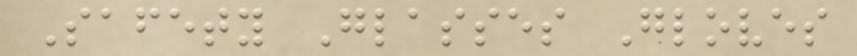Safety Glasses Gloves
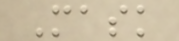Mask
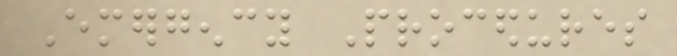Emergency Procedures
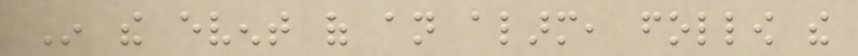In the event of an alarm, follow the
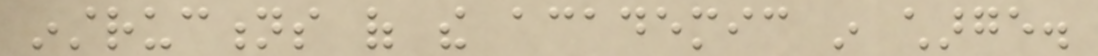instructions of the academic in charge.
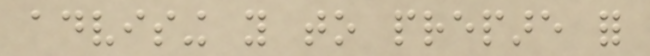advising you to prepare for
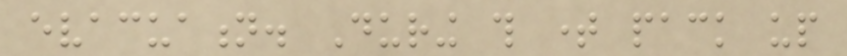evacuation. During this time pack up
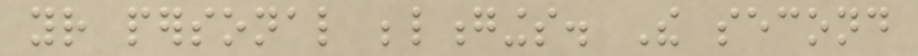your personal belongings. The second
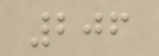206
